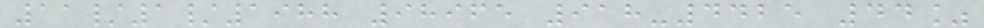11/1/1988 98965 918-4425 44%
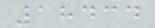18434
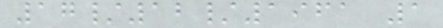17/12/1961 1
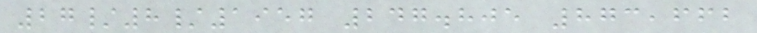27/8/1957 247.805 873,662
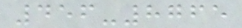456-8765
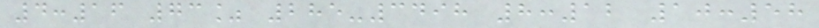4:16 73% 285-3498 8:12 10:58
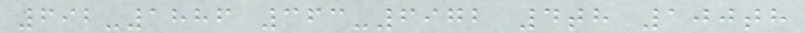692-1886 363-6972 4th 100th
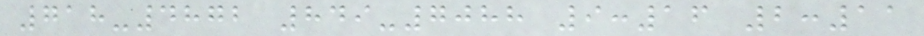718-4872 849-7088 9:16 2:11
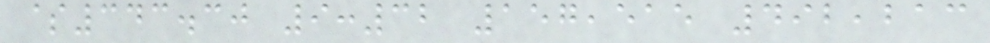$343.30 9:32 157,515 492,213
